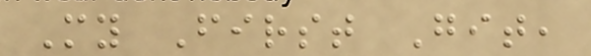My First Git,
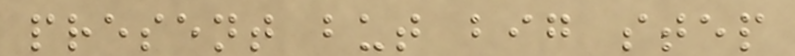present but big step
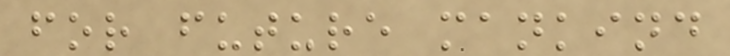for future mankind
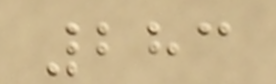283
